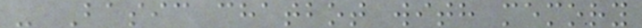- Basic chatbot with memory
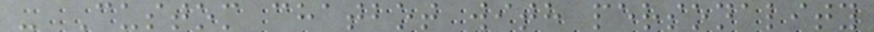- Custom chatbot with personality
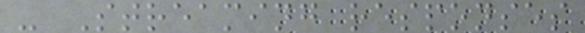- Streaming responses
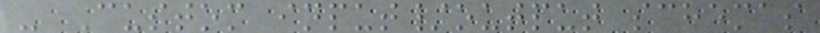- Custom input/output schemas
